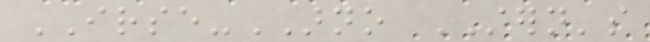IRSE-ARNO STERN's
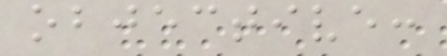objective:
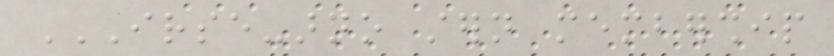IRSE-ARNO STERN MEMBERSHIP
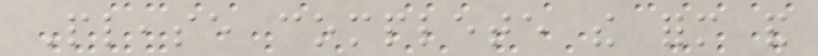Please complete the form and
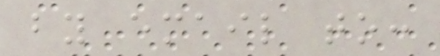by email to:
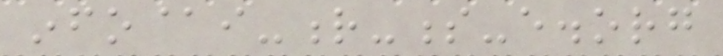info@i-r-s-e.org
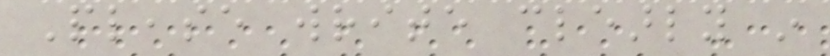Please write clearly in
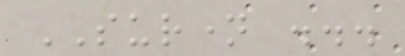SURNAME ...
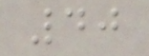40
